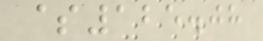$125.08
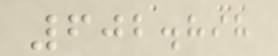602.898
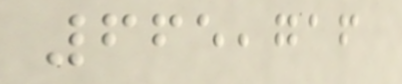665,716
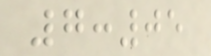7:05
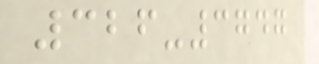326-3747
